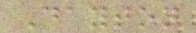Dayton
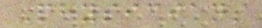Physicians
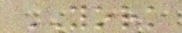YORK
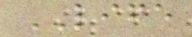LIFE
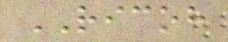RICOH
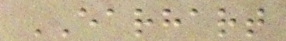EARHART
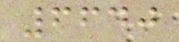6640
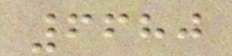6680
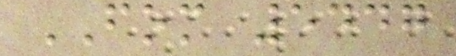FOM 5447
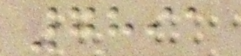7891
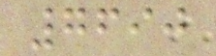7690
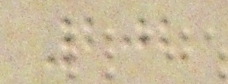202
